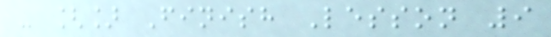- [] Finish Lesson 9
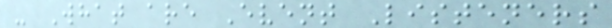- What are Event Listeners
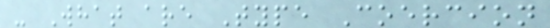- What are Type Coercion
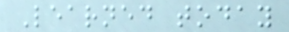Learned today
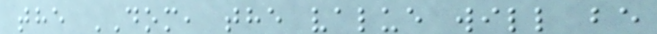the DOM, the value will be
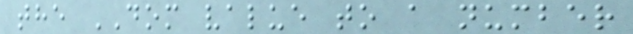the DOM value to a number
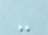-
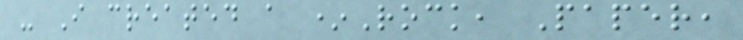- I created a *Rock, Paper,
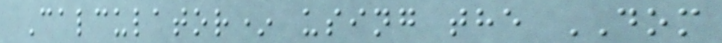Calculator* using the DOM
